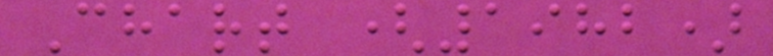Chart (1982)
